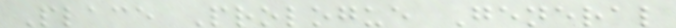Place Prologue General
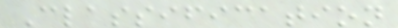Classification
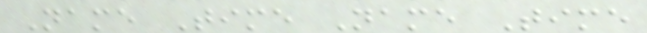Name Time Name Time
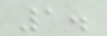1.
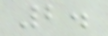2.
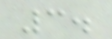3.
